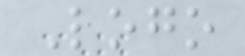Logo
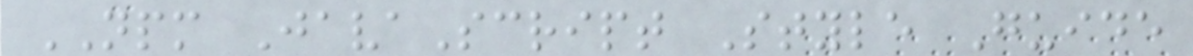NPM JavaScript Style Guide
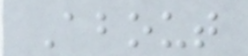About
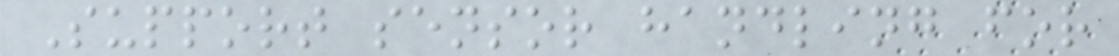Support sensor handling for
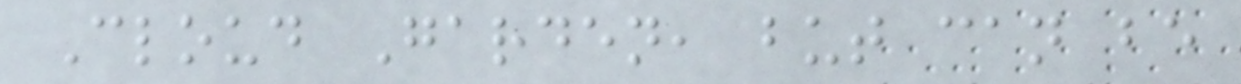Cloud Garden, but can be
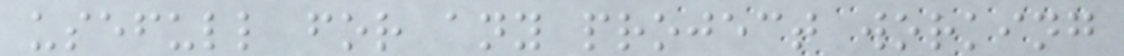usefull for any project working
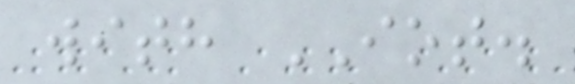with IOT.
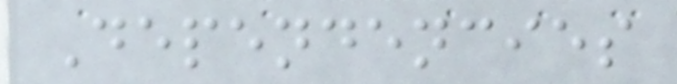Dependencies
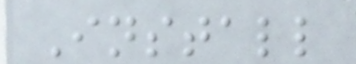Install
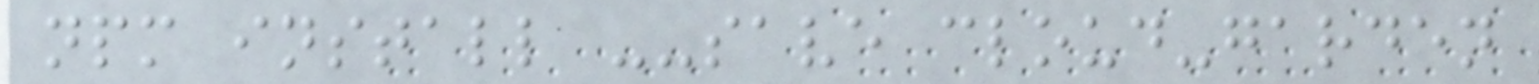npm install --save cloud-garden
